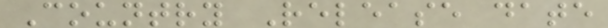Country Release date
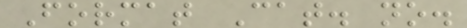Format Cat. no.
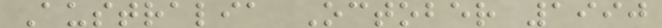Australia October 1990
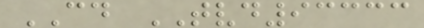CD TVD93333
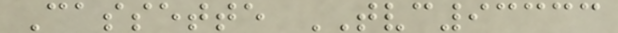Cassette TVC93333
